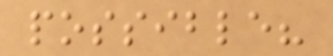possible?
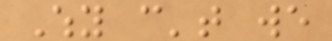Why can't we
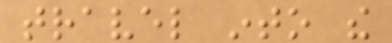travel into the
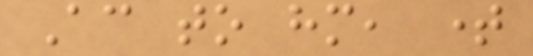According to him, time
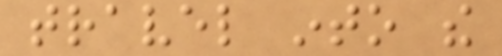travel into the
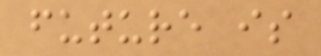future is
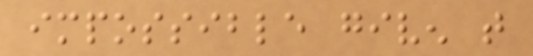impossible given that
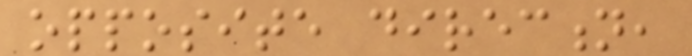opposite direction,
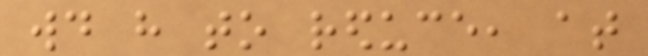would have to reduce, at
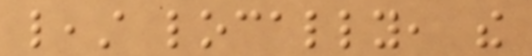least locally, the
